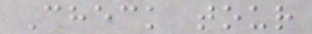Check tour
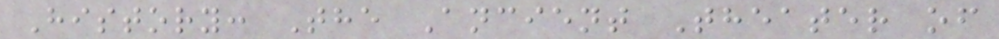History: The Ancient Theater of
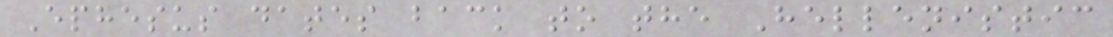Ephesus dates back to the Hellenistic
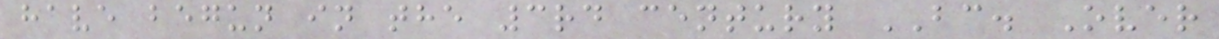have begun in the 3rd century BC. Over
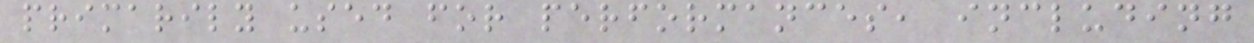primarily used for performances, including
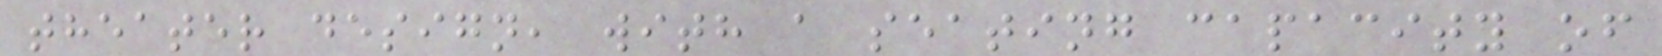theater design, with a seating capacity of
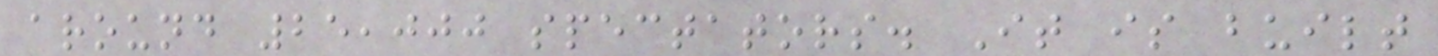around 25,000 spectators. It is built
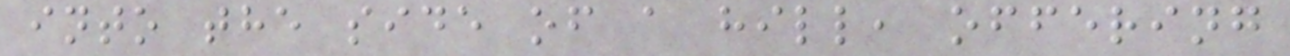into the side of a hill, offering
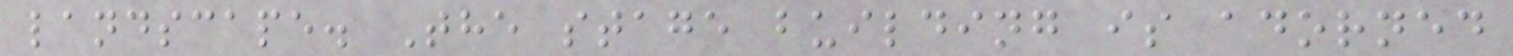landscape. The stage building is adorned
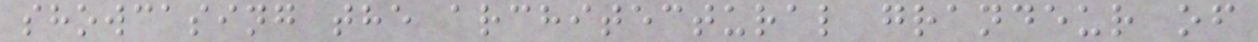showcasing the architectural grandeur of
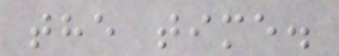the time.
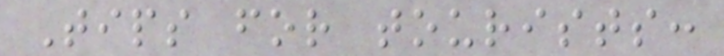Tips for tourists:
